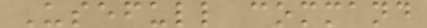Usefull command
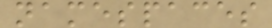namespaces
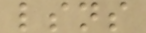lsns
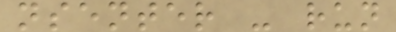nsenter - run
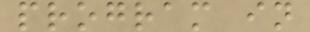program in
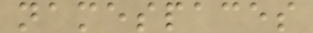namespaces
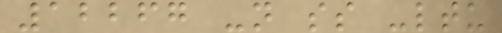12267 -n ss -ltu
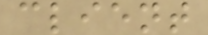client
